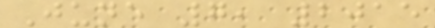June 7, 2015
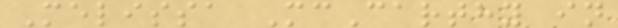Melissa McCarthy in
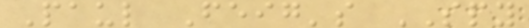Paul Feig's SPY
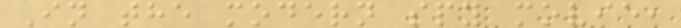In the modern spy movie,
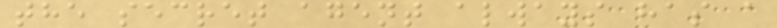the secret agent always has a
